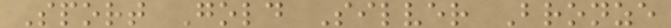Sport Gold Silver Bronze
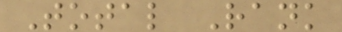Total Rank
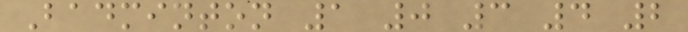Badminton 1 0 3 4 2
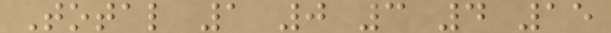Total 1 0 3 4 15
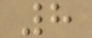8
